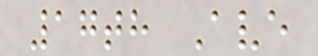17th Ave
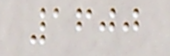1600
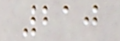210
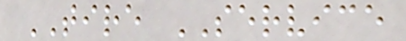TIRE SERVICE
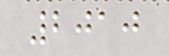2010
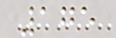175
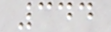344
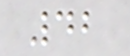42
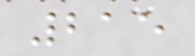215
